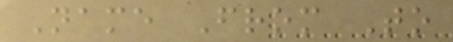Name From To
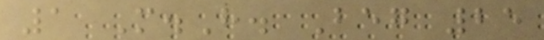1 M.H. Beg 25
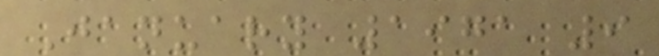January 1971 9
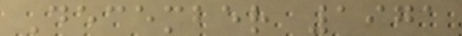December 1971
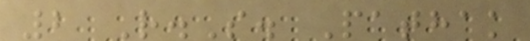2 R.S. Pathak
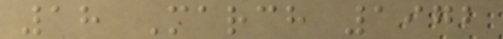18 March 1972
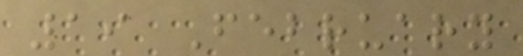19 February
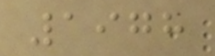1978
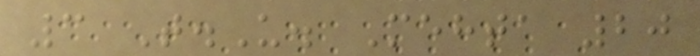3 T.U. Mehta 20
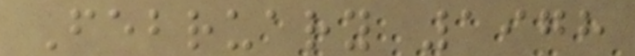February 1978
